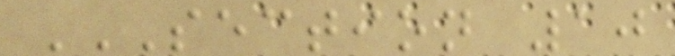SECTION 10
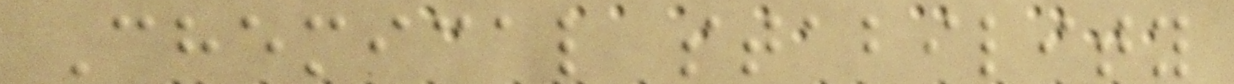Chemical stability
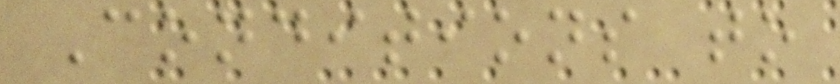Conditions to
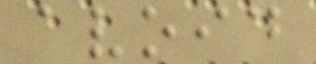avoid
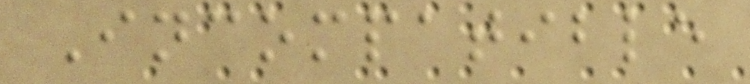Incompatible
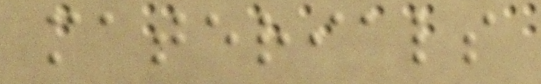materials
